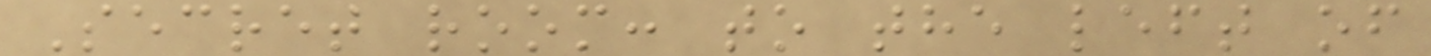Secret room: to the left of
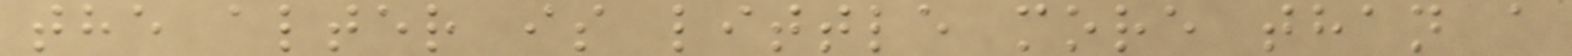the alter is little more than a
